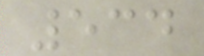534
